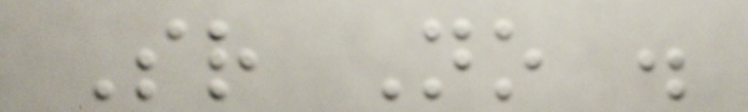Sr No .
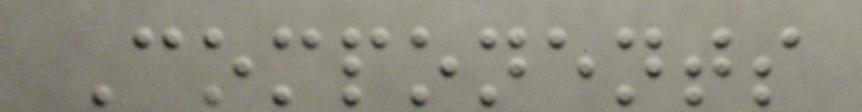Components
